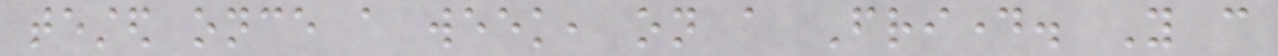tested once a week, on a Friday. You can
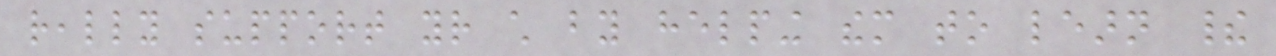really support your child by helping them to learn their
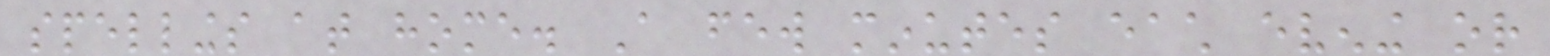spellings at home. A few minutes each evening or
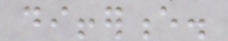difference.
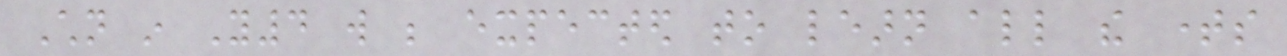Children in Y4 will be expected to learn all the times
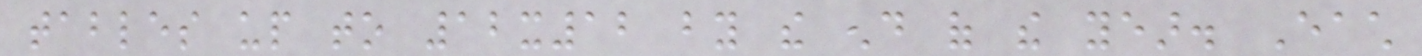tables up to 12x12 by the end of the year. Each
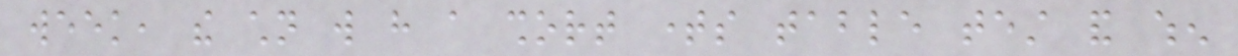week, the children will have a short times table test and when
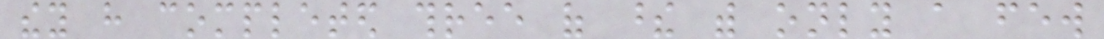they have completed three of these with only a few
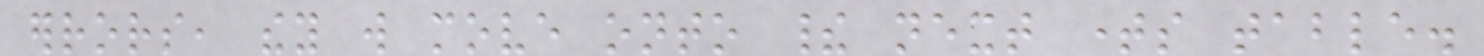errors, they will move onto their next times table.
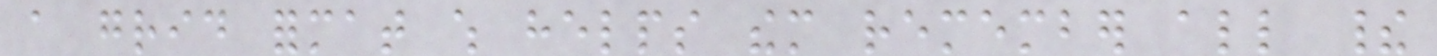a grid format which helps them remember all their
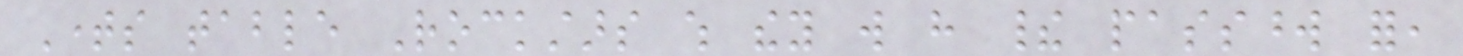Times table Rockstars which they will have their password for,
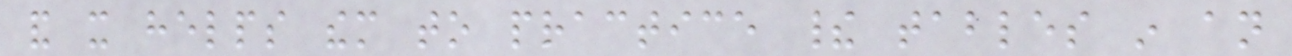and it helps them to practice their tables in an
